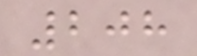208
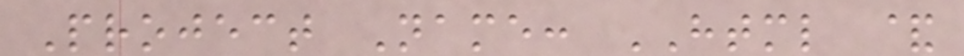Project Name: HTML &
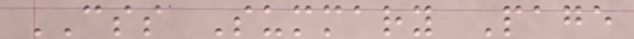CSS Summary Page
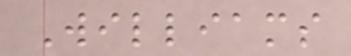Williams
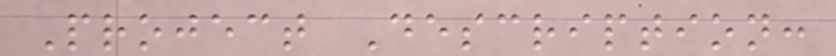Project Description:
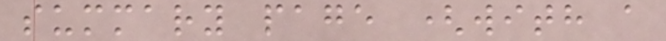summary page (with a
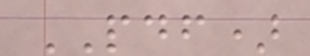PDF)
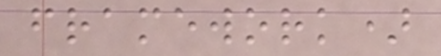framework)
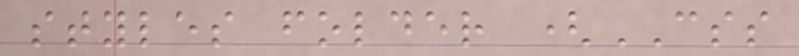styles folder (CSS
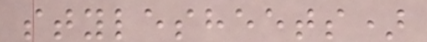stylesheets)
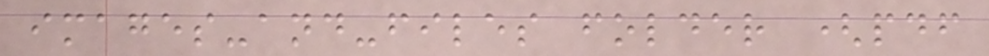images-and-files folder (pdf
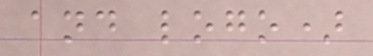and logo)
